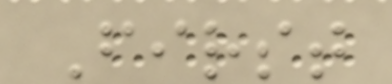First
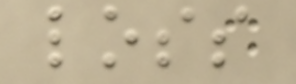loss
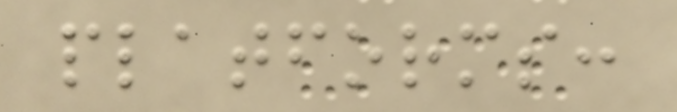platforms:
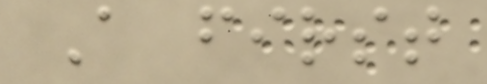A first
